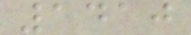1410
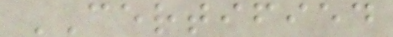CERTIFIED
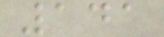141
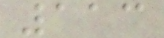113
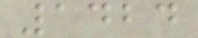1424
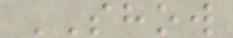SHOW
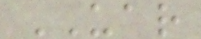UAR
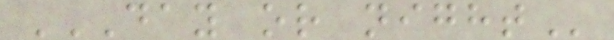DAY OR NIGHT
